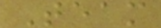Team
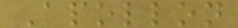Apollon
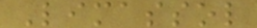Limassol
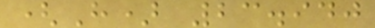(H) 23.940
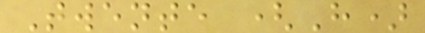Twente (H)
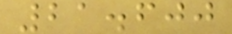21.600
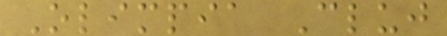Olimpia Cluj
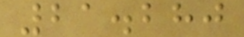21.280
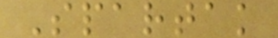Spartak
